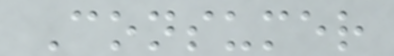Consumer
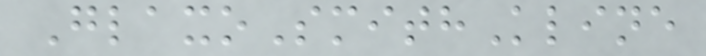GlaxoSmithKline
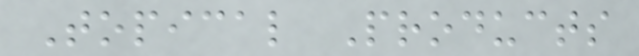Topical Products
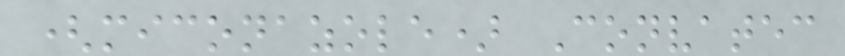(miconazole) Convatec
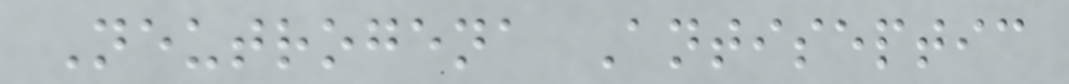Neutrogena Antiseptic
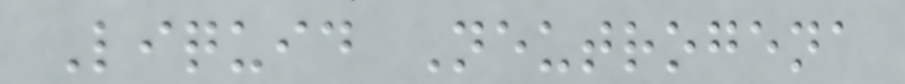Liquid Neutrogena
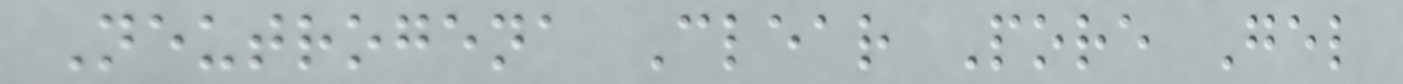Neutrogena Clear Pore Gel
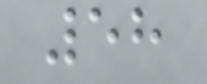58
